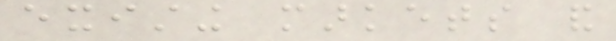existing markets and
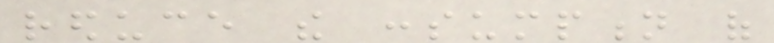reduce the consumption of
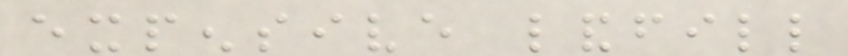expensive landfill
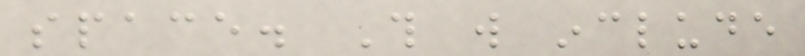space. This will include
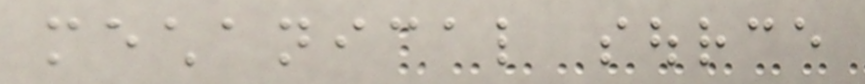mechanical source
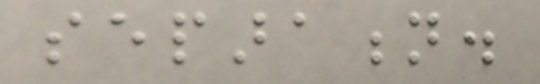separation.
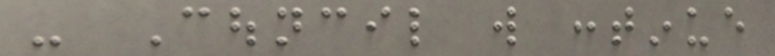- Council will continue
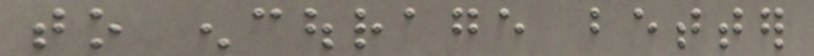to encourage better
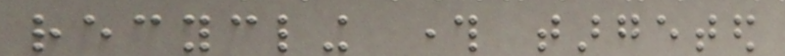recycling through targeted
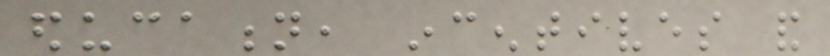education, incentives and
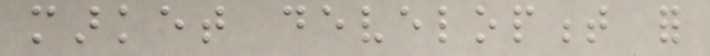market development for
